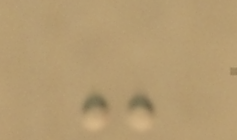-
